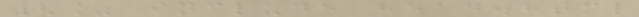{% include head.html
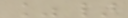%}
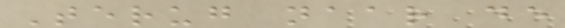Terug naar de
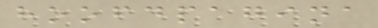hoofdpagina
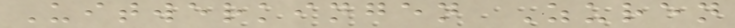Uitwerkingen Zuren
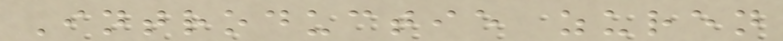Introductie zuren
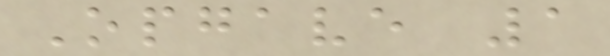Opgave 1
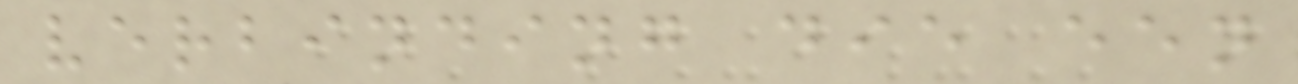verbinding die een
